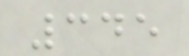345
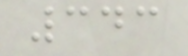343
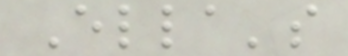Ella's
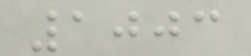1003
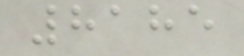8185
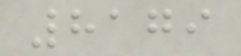8179
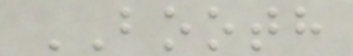BOOTH
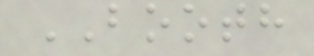BOOTH
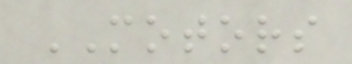MOTORS
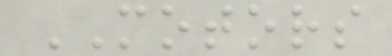MOTORS
